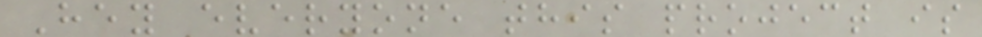Hey everyone this project is
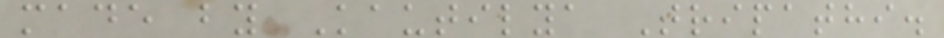made by Kautilya Tripathi.
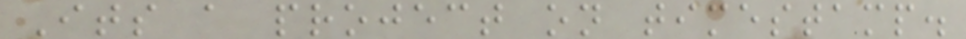Its a project on timestamp.
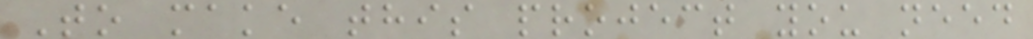To make this project you need
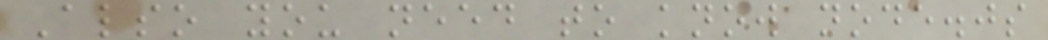Also you need to know node.js
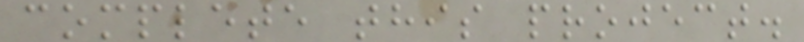complete this project.
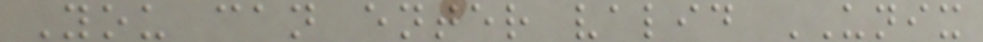You can enter valid UNIX
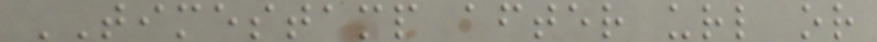TIMESTAMP after url or
